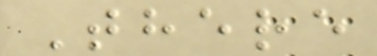There
